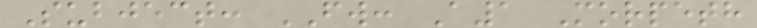Subject: FW: A1 Morpeth
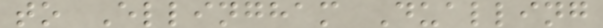to Ellingham Dualling
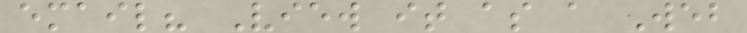email? View it as a Web
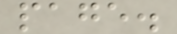page.
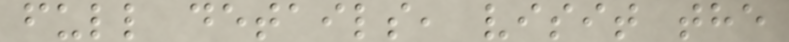full details, visit the
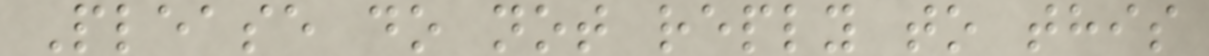Please do not reply to this
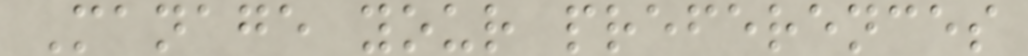Manage your preferences
